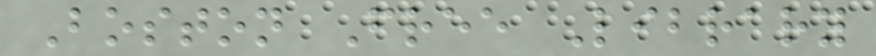Boston Free Library
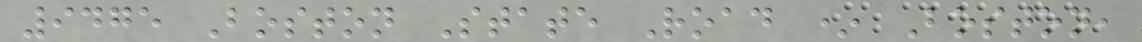9475 Boston State Road * Boston,
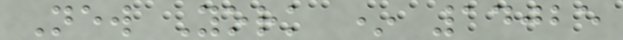New York * 14025
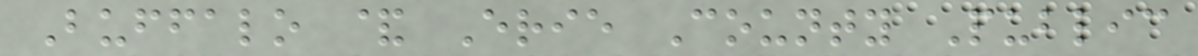Buffalo & Erie County Public
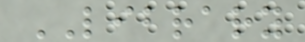LIBRARY
